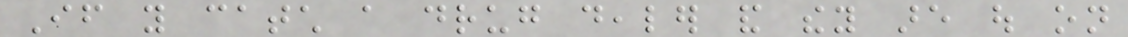If you catch a drug dealer and they are out on
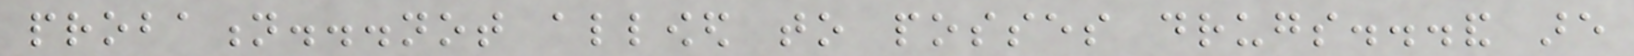probation...not allowed to posses drugs...and are
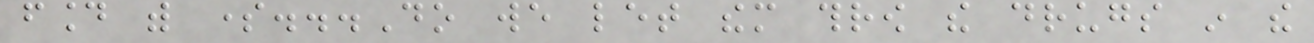found with some...Do we let them throw the drugs in the
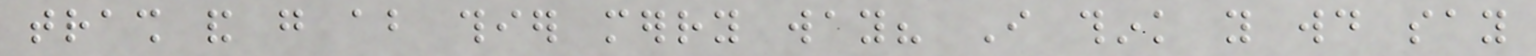trash and go about thier merry way? I think you would say
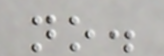no.
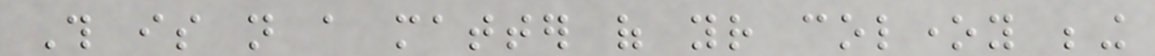This is not a matter of your coloney being
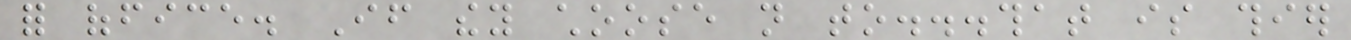for office. If they choose not to...that is thier
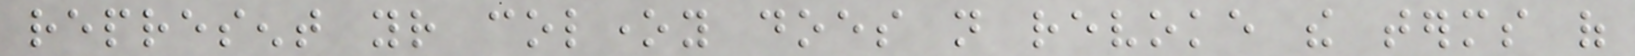represent your coloney does not revoke the terms of
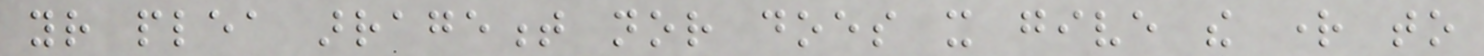your plea arragement nor does it give the right to
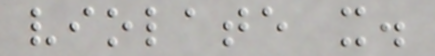violate it.
